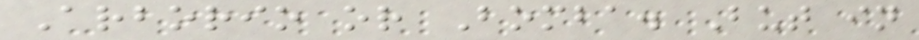Arborio or Bomba. But in
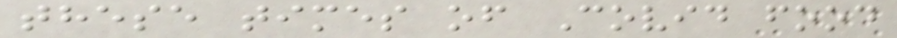these times of Covid food
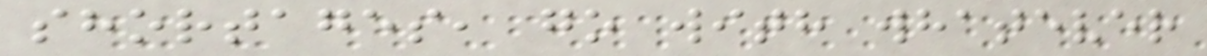shortages, go with whatever
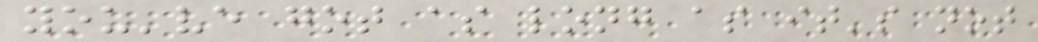you've got as long as it's not
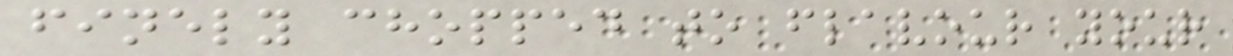finely chopped to flavour your
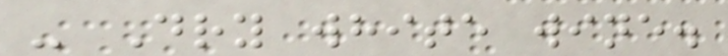- Dry white wine.
